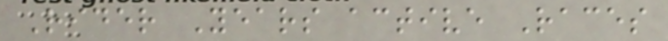Rider Years active Races
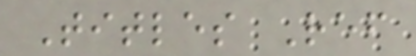Titles Ref
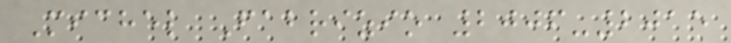Michel Fabrizio 2006-2015
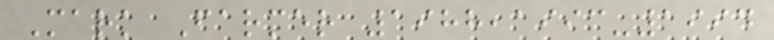Mark Farmer 1988,1993-1994
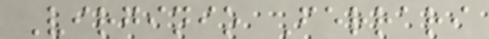Virginio Ferrari
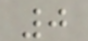0
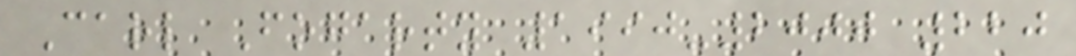Carl Fogarty 1990-2000 220
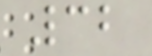32
